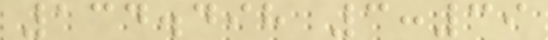134.498 3:39
